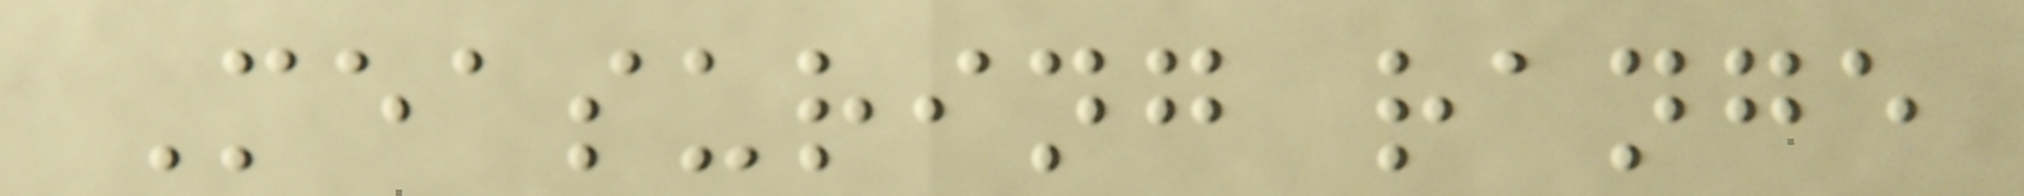Measuring range
